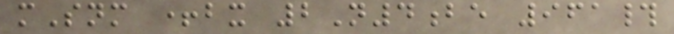mSnm +bx 2N4be 961#
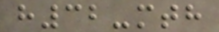h32-mth
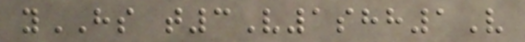yHS t3V1shh1V
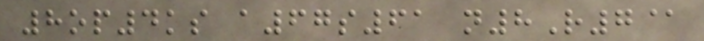8op4ks a67s61 n8R7@
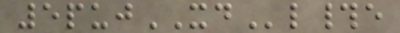5pujXDl#e
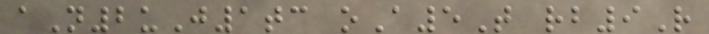aN2uJ1tc oA5T rb9R
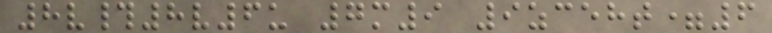8v#8v6u 7m9 9zceht=6
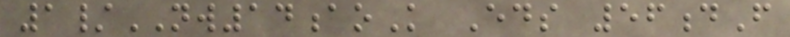1/NW14aoK Eds 56dF
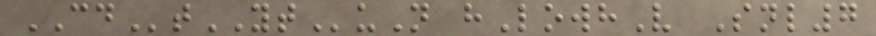CDtYTuN hLowhV Snl7
